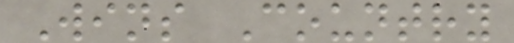Wins Country
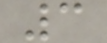3
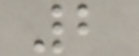2
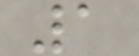1
